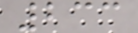233
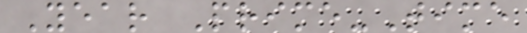Year Prime-Time
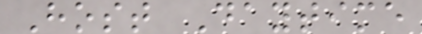Host Daytime
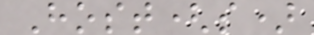Host(s)
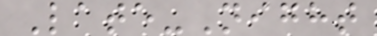Late-Night
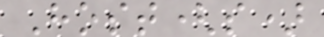Host(s)
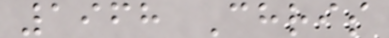1968 Chris
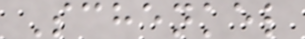Schenkel
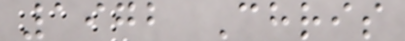1972 Chris
